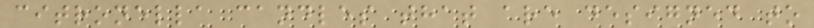citronella candles that are designed to
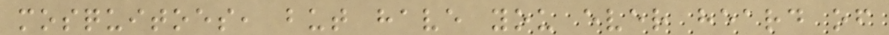mosquitoes, but have you ever heard of
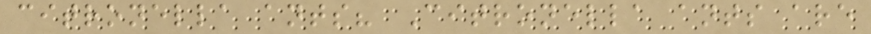citronella ants? Citronella ants are
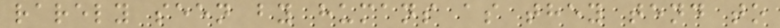rarely seen by humans as they tend to
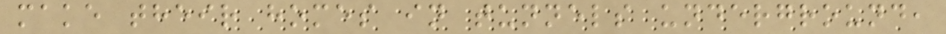make their homes in tunnels underground,
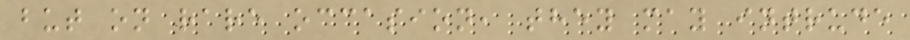but on rare occasion, they may intrude
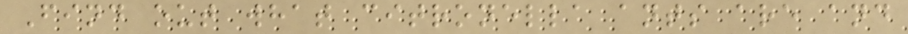Find out what citronella ants are and
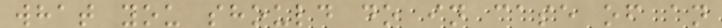what you should do in case of an
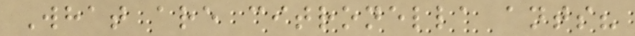What are citronella ants?
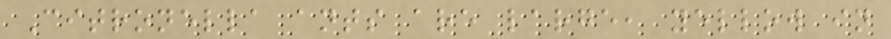Citronella ants are large, yellow in
